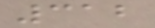312
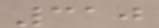310
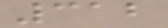312
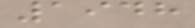1948
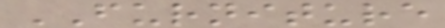FURNITURE
